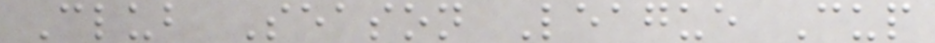Club Season League Cup
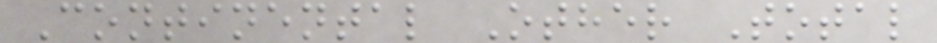Continental Other Total
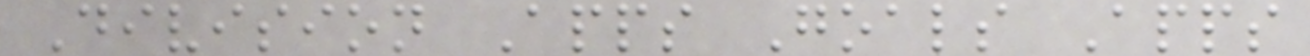Division Apps Goals Apps
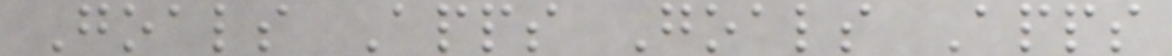Goals Apps Goals Apps
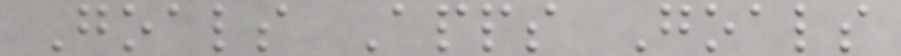Goals Apps Goals
